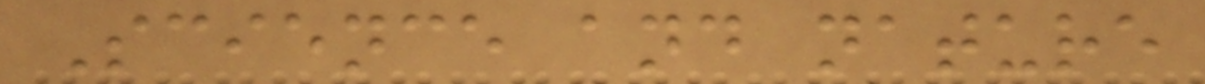Science and nature
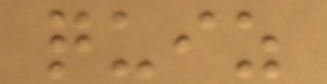quiz
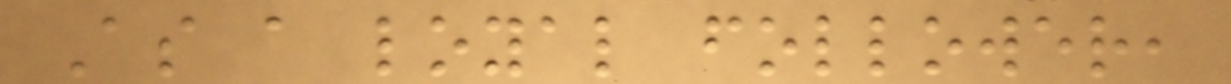As a loyal follower,
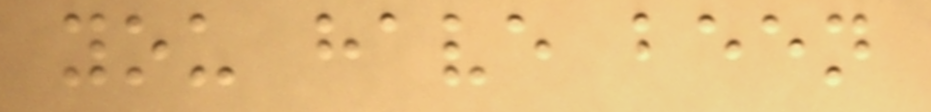you have been
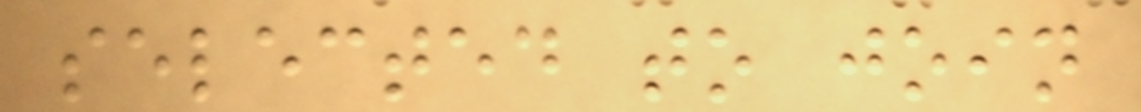selected to join
